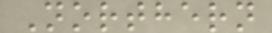Northern
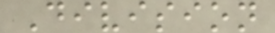Division
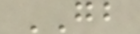GB
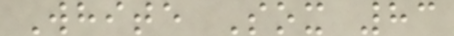White Sox 83
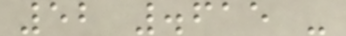52 .615 -
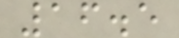16.5
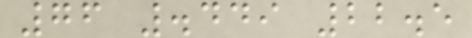76 .449 22.5
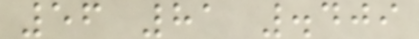56 81 .409
